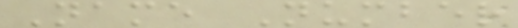Name Number
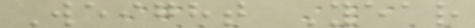Weight Year
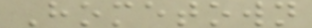Hometown
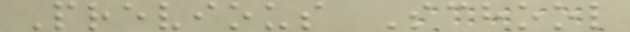Previous School
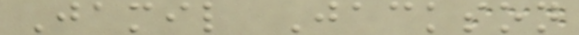Jamil Jackson
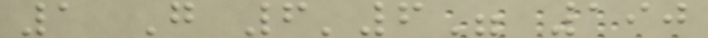1 G 6'6" 190
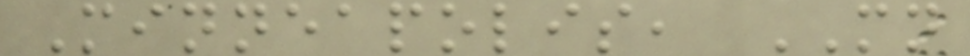Minneapolis, MN
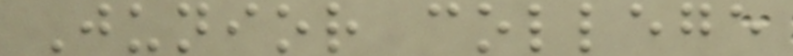Junior college
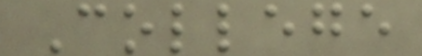College
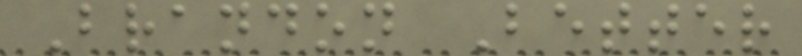Brandon Better
